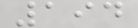194
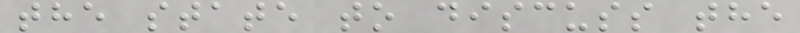the state to discuss the
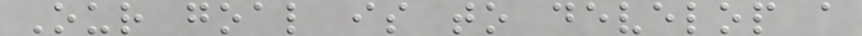Our goal is to develop a
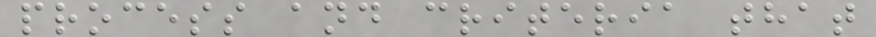process and criteria that
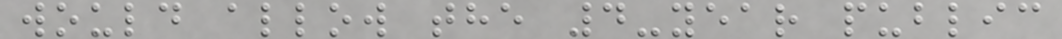would allow the 4-year public
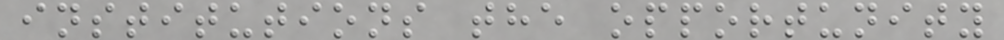institutions the opportunity
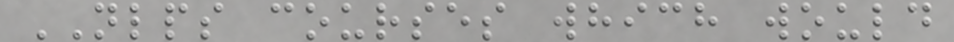NLPS courses which would
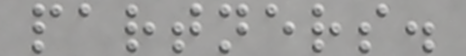partners.
